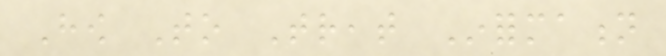How To Treat Information
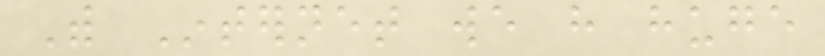With Internet we have huge
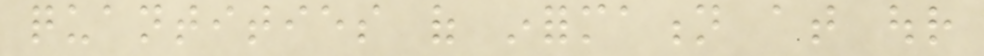quantities of information at our
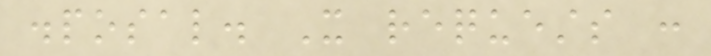disposal. It requests :
